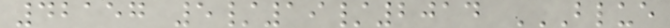42157 5/19/2014 BLUE
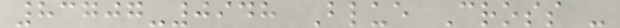83707-0948 Blue Cross -
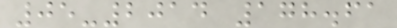05-2014 178.61
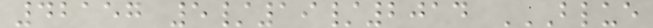42157 5/19/2014 BLUE
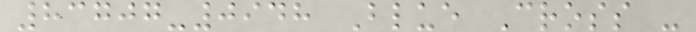83707-0948 Blue Cross -
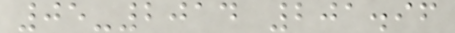05-2014 201.96
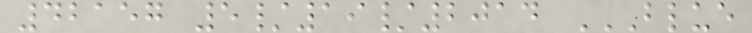42157 5/19/2014 BLUE
